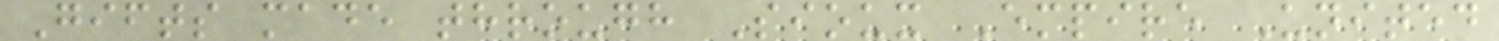Gifts made through Sioux Empire United
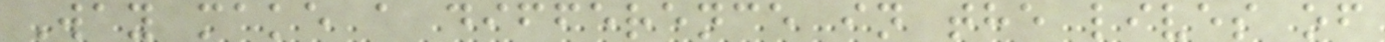Way make a difference in the lives of
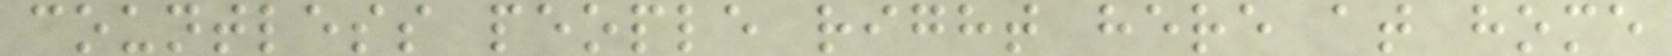countless people right here at home
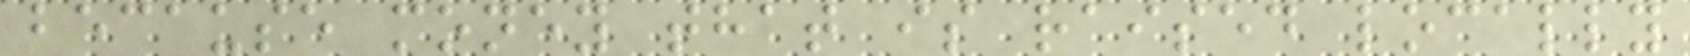because money that is raised locally
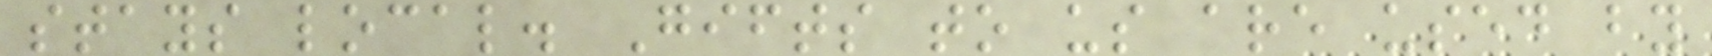stays local. Gifts to us are used by
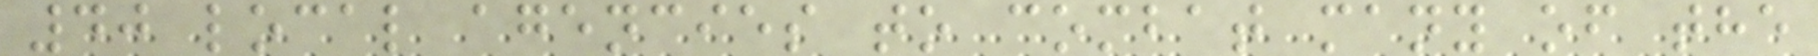40 local agencies to combat many of the
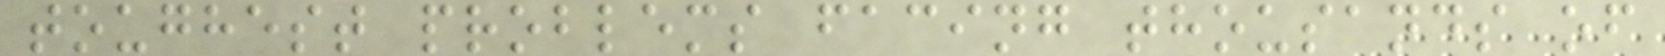toughest problems facing thousands of
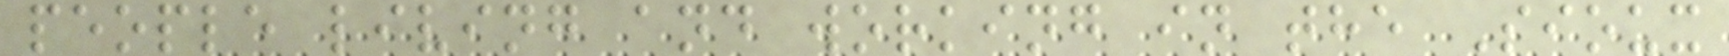people living and working in the Sioux
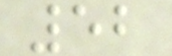52
